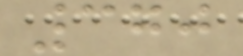370
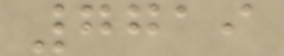7719
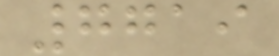7719
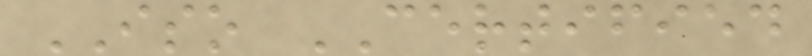ISO CERTIFIED
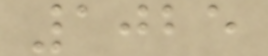1025
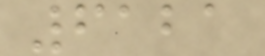6121
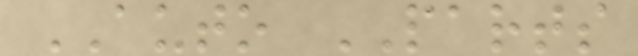AUTO PARTS
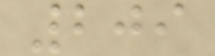209
